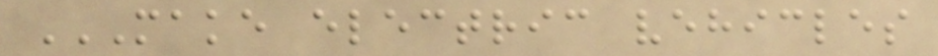MAKE ELECTRIC VEHICLES
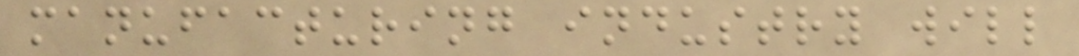manufacturing industry will
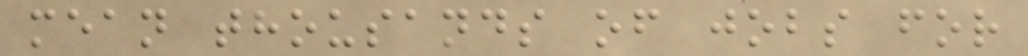mean thousands of jobs for
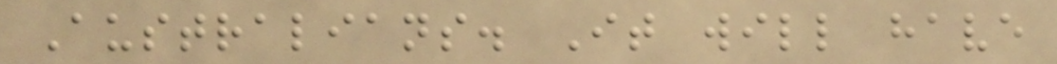Australians. It will have
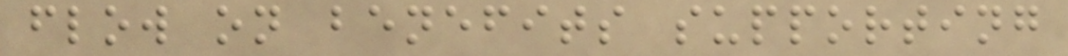flow on benefits supporting
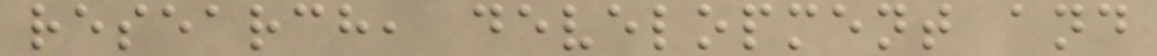research, development and
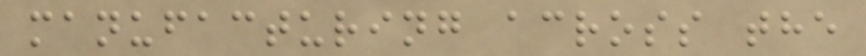manufacturing across the
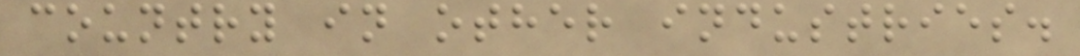country in other industries.
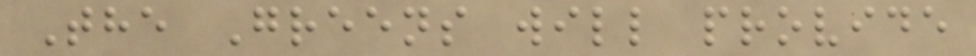The Greens will provide
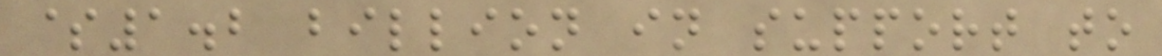$1.2 billion in support to
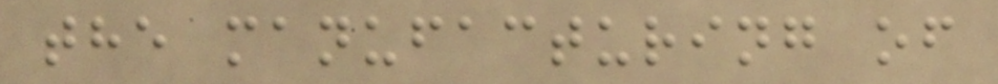the manufacturing of
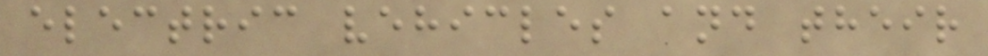electric vehicles and their
